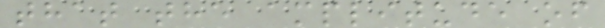that the amplitude of
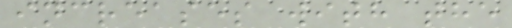increases with the
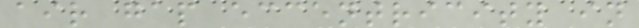air gap eccentricity in
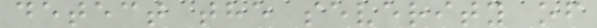detect the severity of
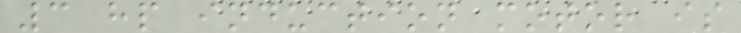3 hp induction motor is
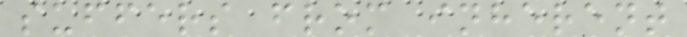suffers from inherent
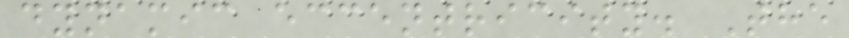dynamic eccentricity. The
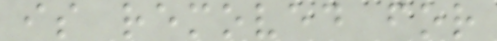is removed for
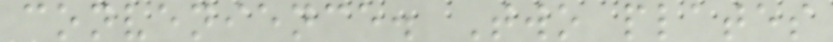convenience. Two plates
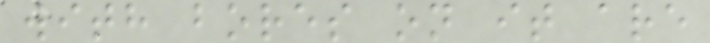with bores on it are
